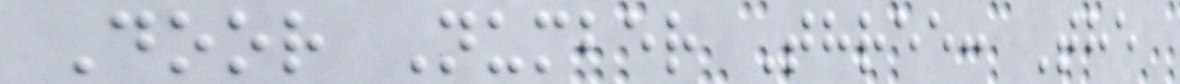Door Number Three: The
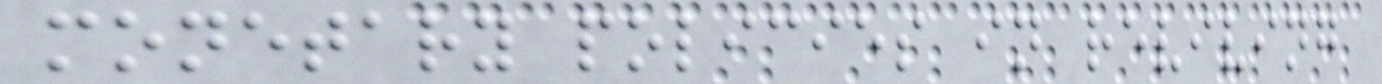monetary policies in reviving
